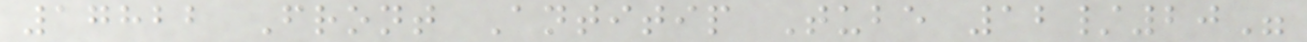17822 Front Antitip Tube 12/20"
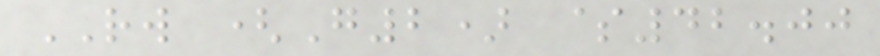RW (G2) $42.00
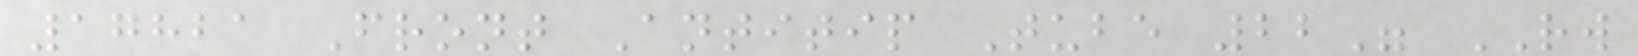17821 Front Antitip Tube 22" RW
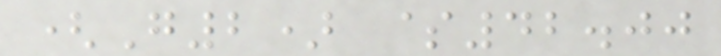(G2) $42.00
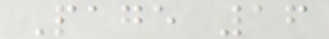Page 16
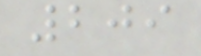209
